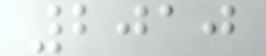2010
